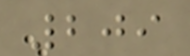209
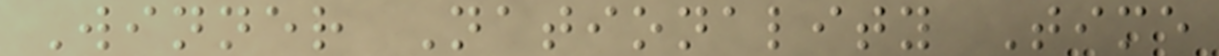Winner Nationality Time
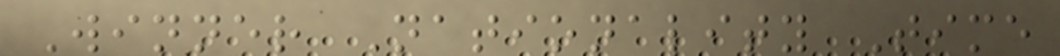Winner Nationality Time
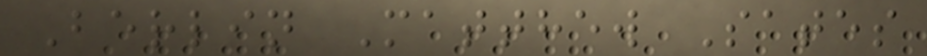Berlin Matthew Sates
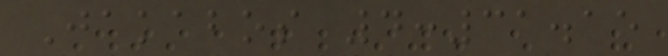Jakabos 4:31.15
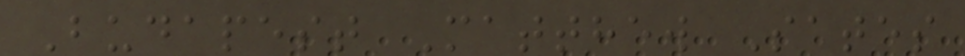Budapest Matthew Sates
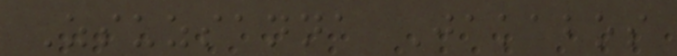Zsuzsanna Jakabos
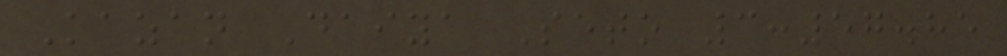Kazan Daiya Seto 3:57.85
